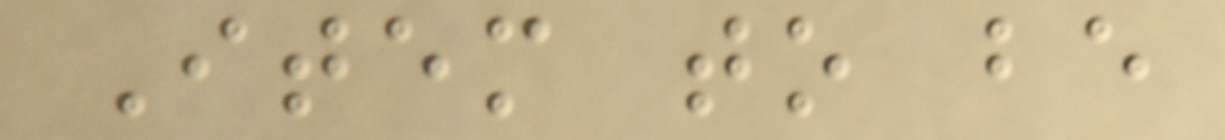Item to be
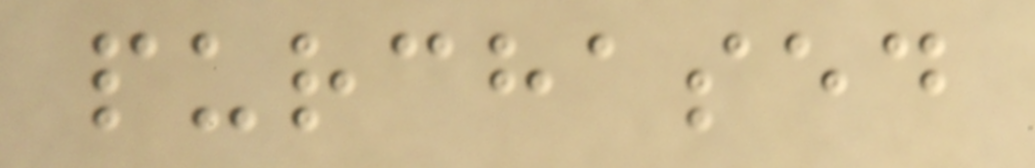purchased
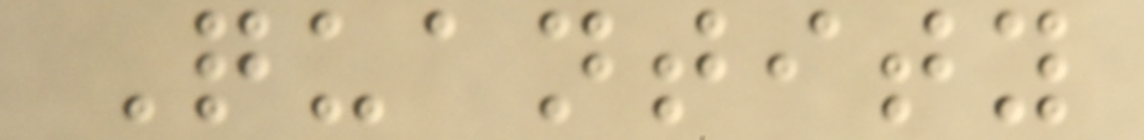Quantity
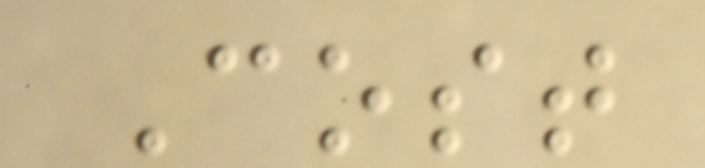Cost
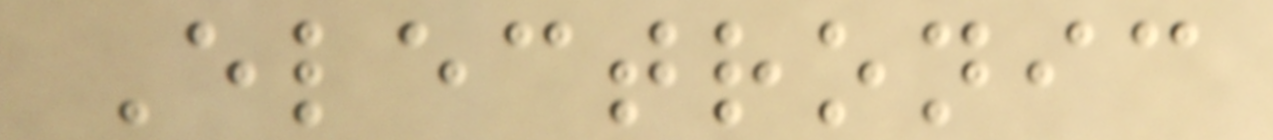Electronic
